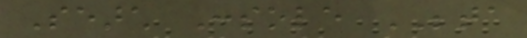Search Console BETA
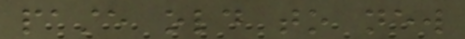paste old to new
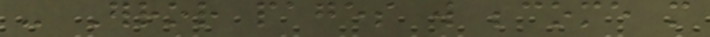- Error pages will become more
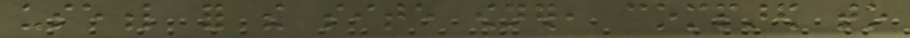useful for the site owner, compared to
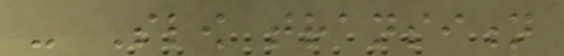- Slow transition
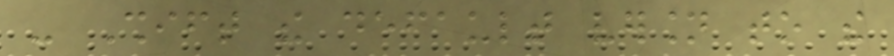- Shift the default version to the
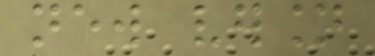new version
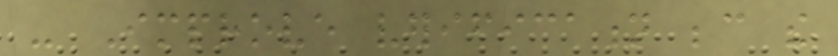- Improve verification because the
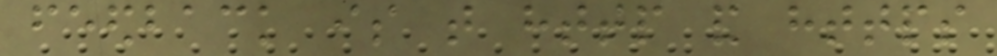feedback is that http and https
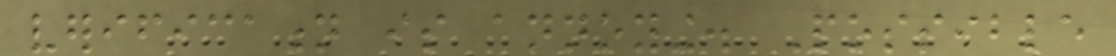verification is annoying. Possible
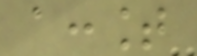account
